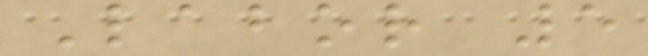Labor 5
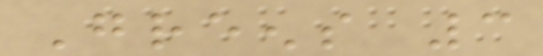Greens 3
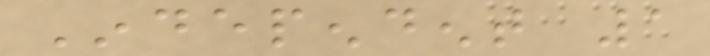Independent 1
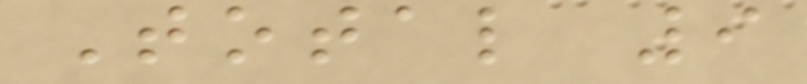Total 9
